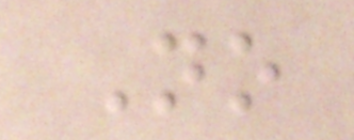No
